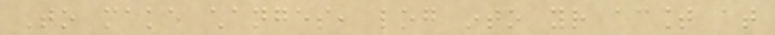To make changes, log into your acount at
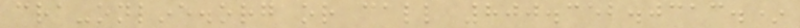cra-online.org or call 800.352.0313.*
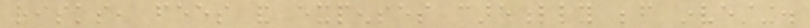risks, fees and expenses carefully before investing.
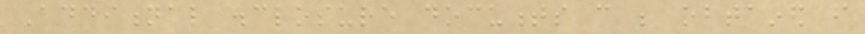Additional disclosure documents can be obtained from
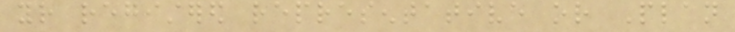your registered representative or Plan
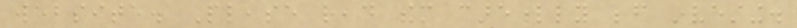website. Please read them carefully before investing.
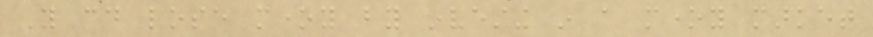You could lose money by investing in a money market
